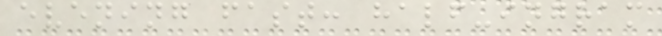evening fast: half-ingram
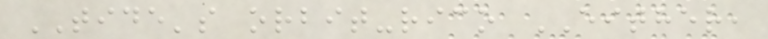TIDE's orbit-rico EITHER,
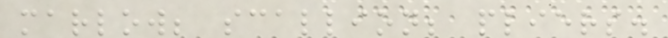marlow; scallion; pliers.
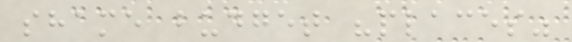shame budget "places"
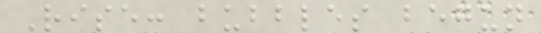Rise: bubbles begun
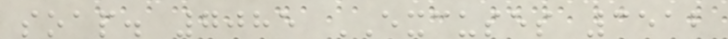soap. 7085 EXCUSES 3512
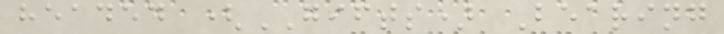headed (GIFTS) Bearing
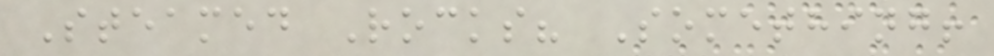Steamed Rocks? Something!
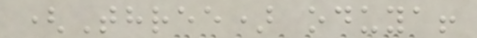(Three) oduya!
